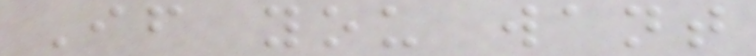If you want
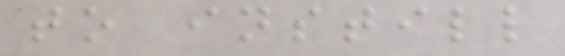to instill
